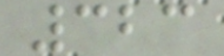323
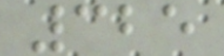325
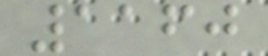1160
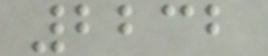2232
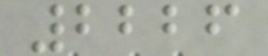2226
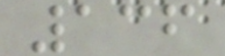136
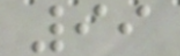99
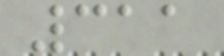311
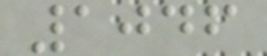1046
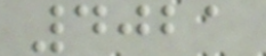4021
